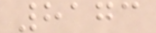8173
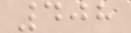408
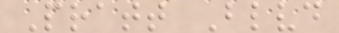Pratt Blvd
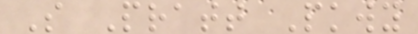S Pratt Pkwy
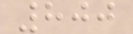800
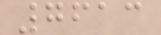7613
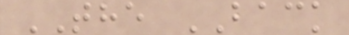THE BACK
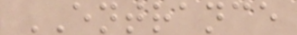ENTRANCE
